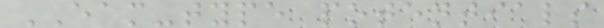EAM-type potentials
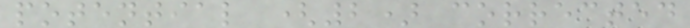potential (2) corrected
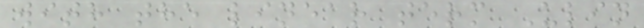with the linear term Ulin
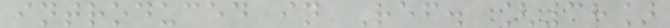introduced in Ref. [38]
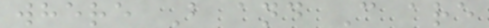where B and C are
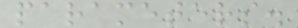parameters.
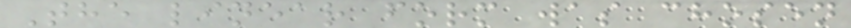The linear form was chosen
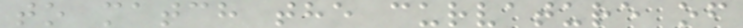to match the curvature of
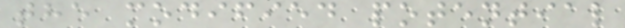the modified potential
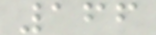166
